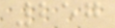257
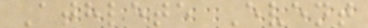Athlete Event
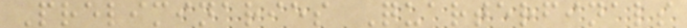Preliminaries Quarterfinals
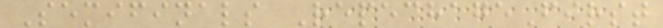Semifinals RepechageFirst
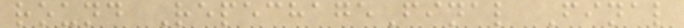round RepechageFinal Final
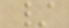/
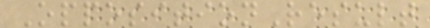OppositionResult
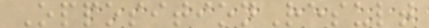OppositionResult
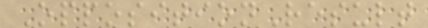OppositionResult
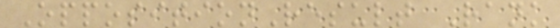OppositionResult Rank
